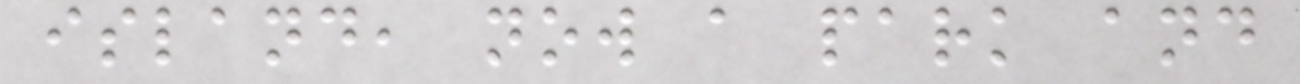island, now a park and
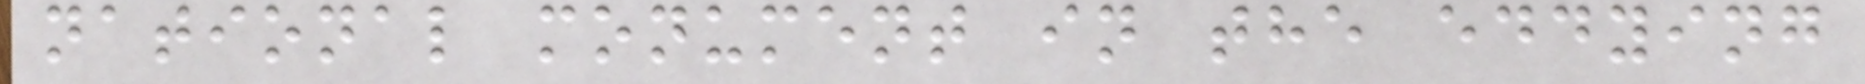national monument in the eddying
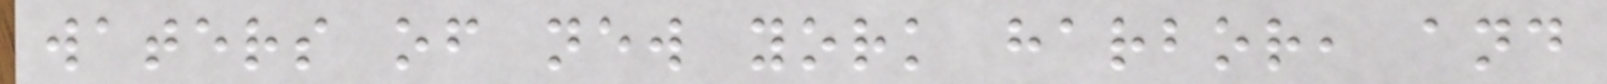waters of new york harbor, and
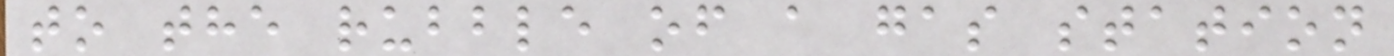to the rubble of a gas station
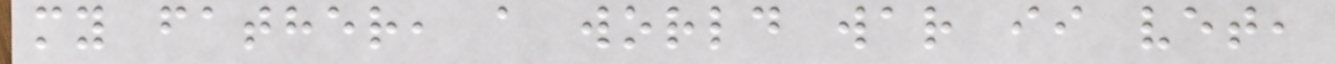my father, a world war ii vet,
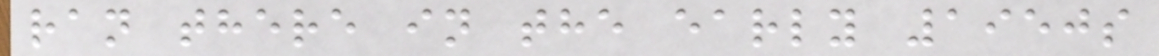ran there in the early 1950s
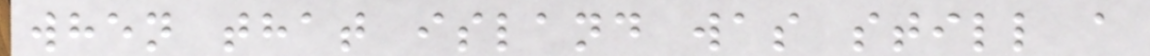when that island was still a
